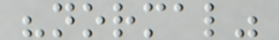"normal"
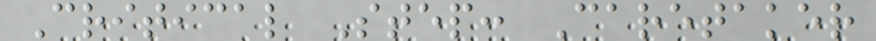Critical Step: Caretaker
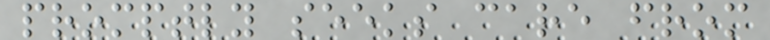promptly seeks care from
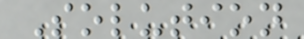Solution
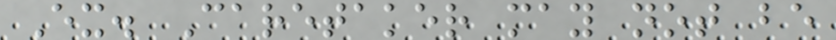Ex. Caretaker may not be
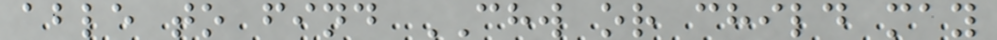able to find CHW or child may
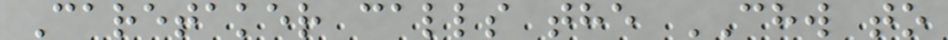Caretaker calls the CHW to
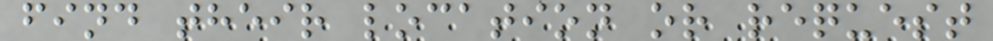find their location or request
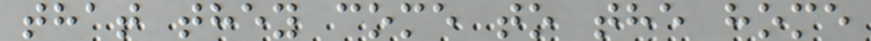that they come to the home
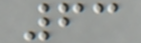63
